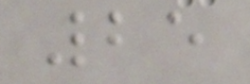25
